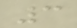3
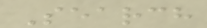Search
